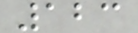123
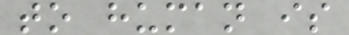to human is
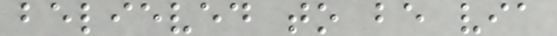believed to be via
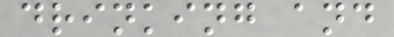drinking and
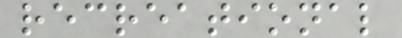recreational
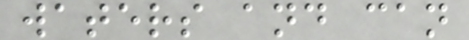waters and can
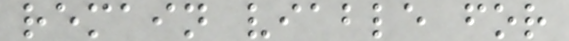remain viable for
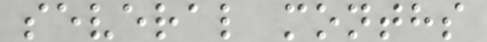several months
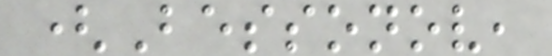(Bessonov,
